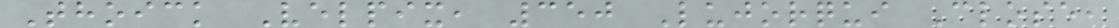Thoick Velpix, 350 Lujorqui Close,
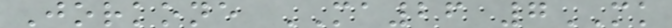Jorkone MA26 7MK
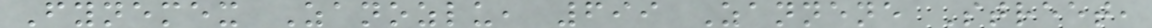Fynemex Zanozlu, 699 Zannene Street,
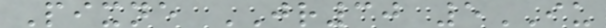Pixne JR30 5IU
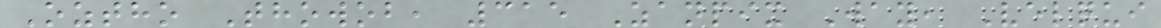Oztho Thowob, 315 Zanpix Way, Velqui
